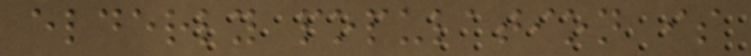elderly population is
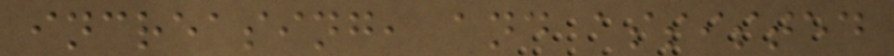increasing, and assisted
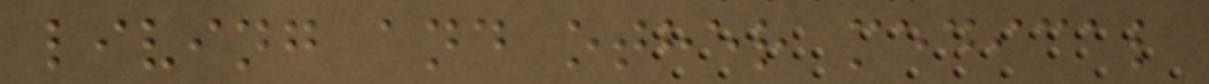living and other medical
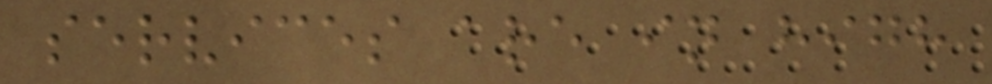services are in high
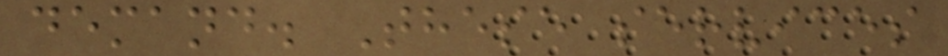demand. These services
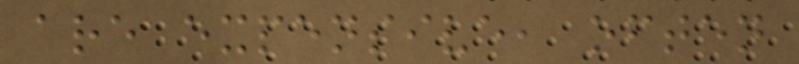are expensive, often
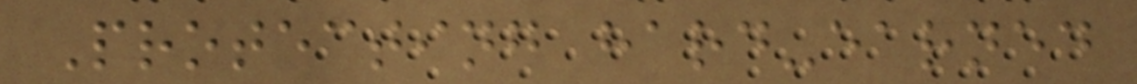Protecting hard-earned
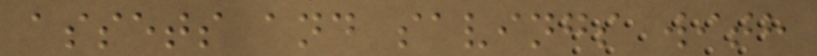assets and savings with
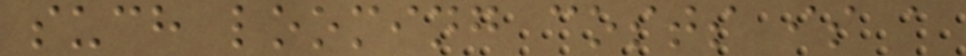such looming costs is a
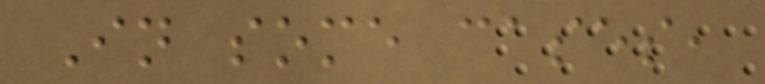In some cases,
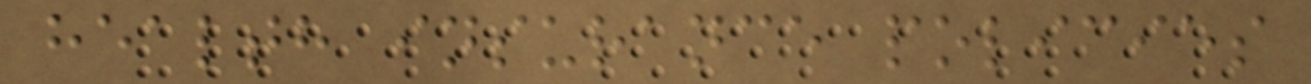health insurance policies
